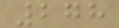278
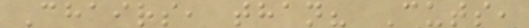Chairs, than? Cuts,
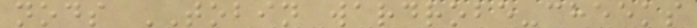nods TOBIN wardrobe-cheeks
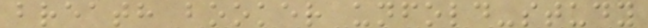breath booker unfold-study
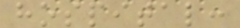hospital:
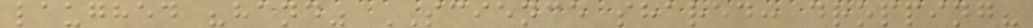laughed "hand" SCIENCE shared: dropping?
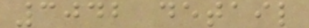3042 detail
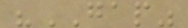"GAP"
